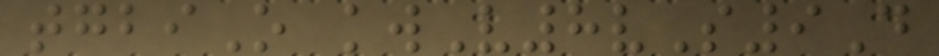tgbiO kwV8vS9D
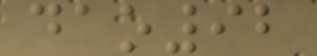dao92
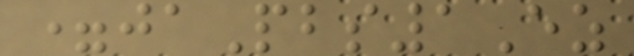=jaPbs1Ez
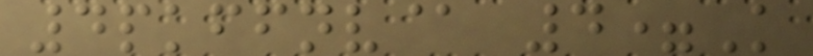4pkffnv@ 4=K
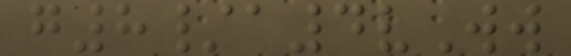g8/a4vWw
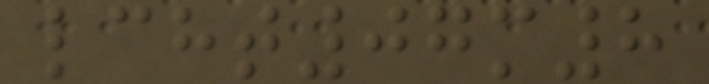lcht07m8
